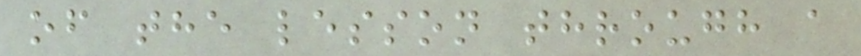of the lesson through a
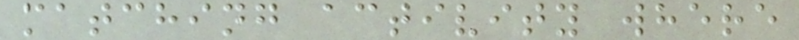matching activity where
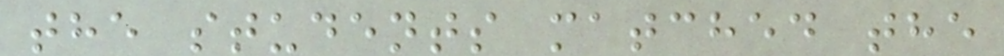the students matched the
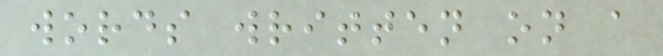words written on a
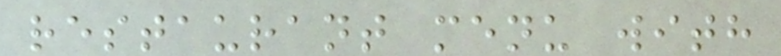restaurant menu with
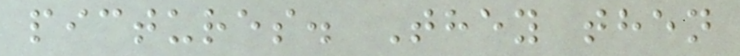pictures. They then
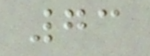73
